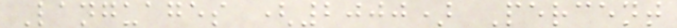Languages (2000) Percent
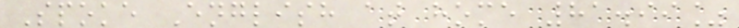Spoke English at home 81.99%
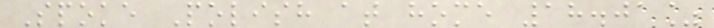Spoke Polish at home 18.01%
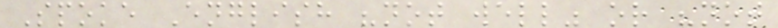Spoke English "not well" or "not
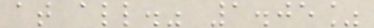at all." 1.05%
